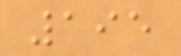195
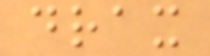drax
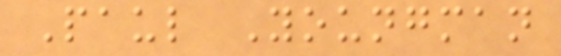Paul Youngman
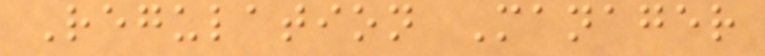Regulation Manager
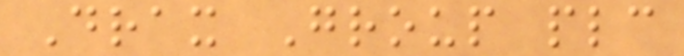Drax Group plc
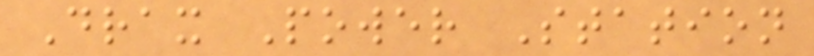Drax Power Station
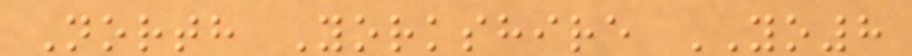North Yorkshire YO8
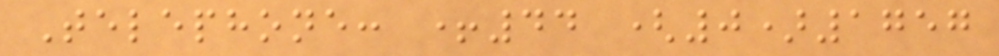Telephone: +44 (0)1757
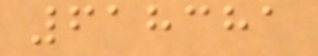618381
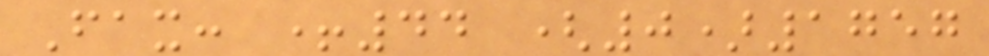Fax: +44 (0)1757
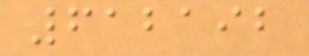612192
